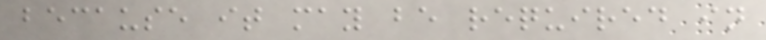because it may be required in
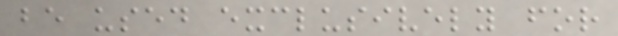be used exclusively for
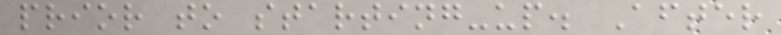prior to starting-up. After
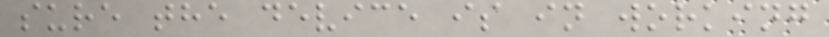sure the device is in working
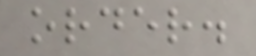order.
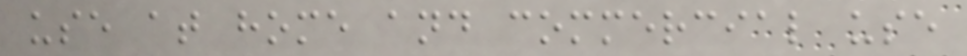use at home and commercial use
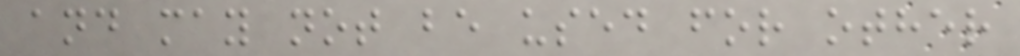and may not be used for other
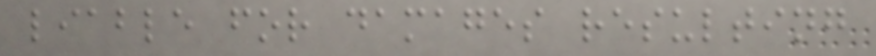liable for damages resulting
